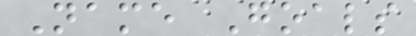Name Goals
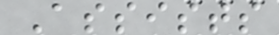Assists
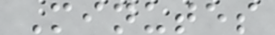Minutes
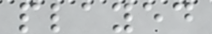played
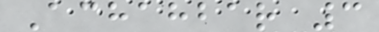Achahbar 3
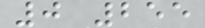0 255
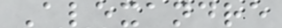Alexandre
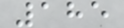185
